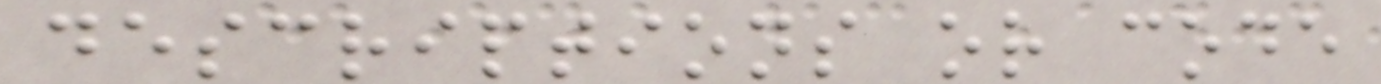descriptions or code
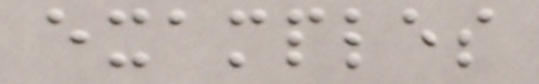examples
